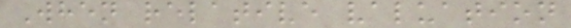When relative valuation
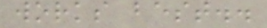works best..
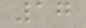17
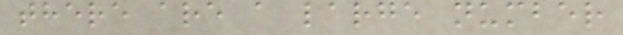there are a large number
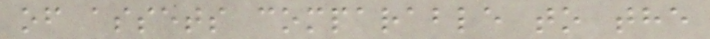of assets comparable to the
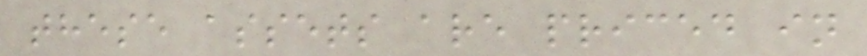these assets are priced in
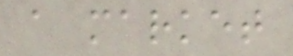a market
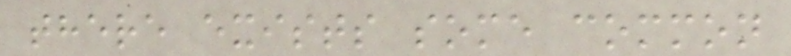there exists some common
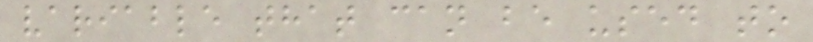variable that can be used to
